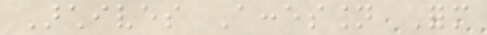Archives Accession Form
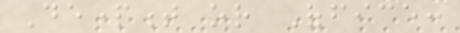Department or Office:
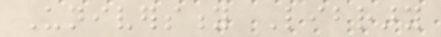University Library
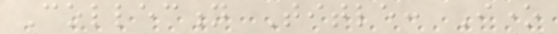Collection Title: Ione
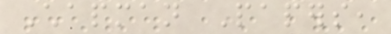Chapman Papers,
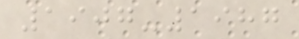1907-1987
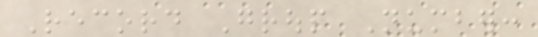Record Group Number:
